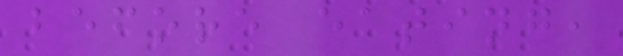before eating,
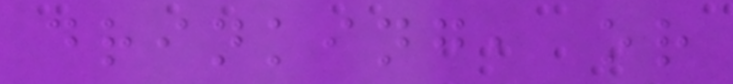drinking, or
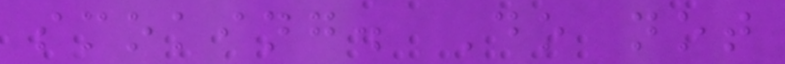smoking. Do not
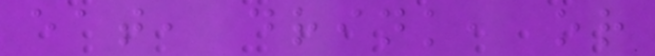eat, drink, or
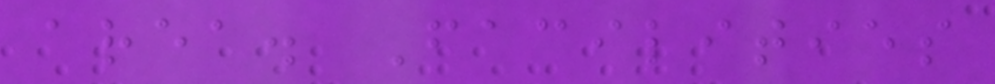area. Facilities
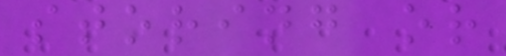storing or
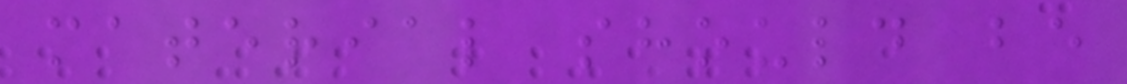material should be
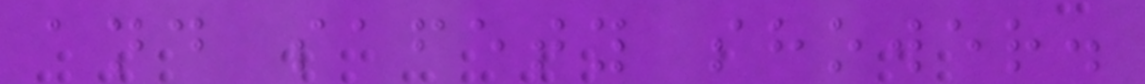and safety shower.
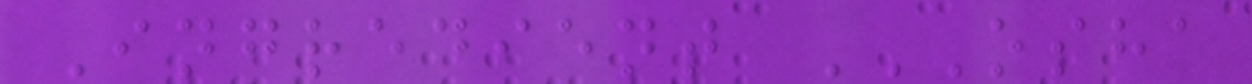Ingredient OSHA
